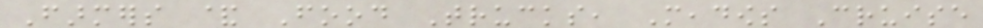Farmers & Food Trucks, Meadows Cruise
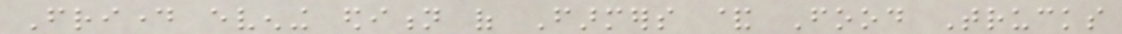Friday evening edition of Farmers & Food Trucks
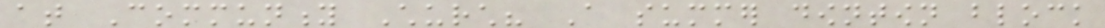at Community Church? A summer downtown block
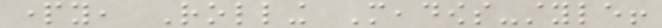party, Rolling Meadows-style!
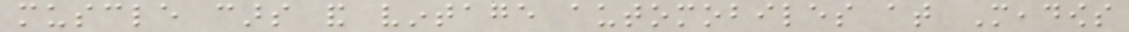muscle cars and vintage automobiles at Meadows
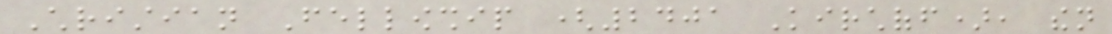Christian Fellowship (2401 Kirchoff), then
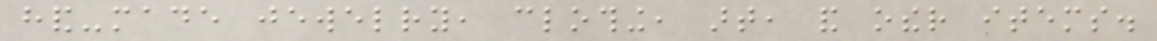hand-made jewelry, clothing, art, and other items.
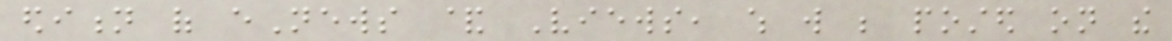edition of eNews & Views, which will be posted on the
